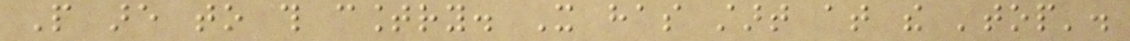People are to this country. It has start at the 'top'.
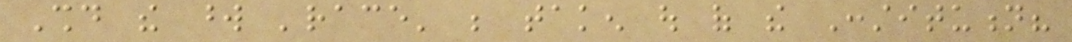Should the word 'race' be taken out of the Constitution?
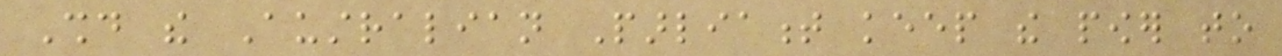Should the Australian Parliament keep the power to
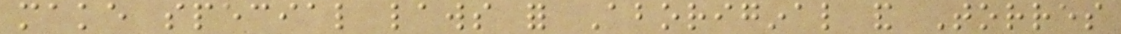make special laws for Aboriginal and Torres
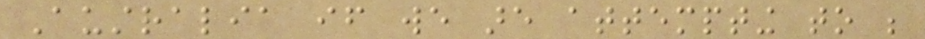Australia if we are attempting to be
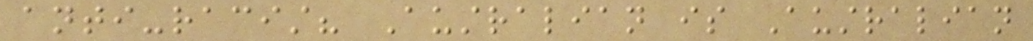anti-racist? Australian is Australian
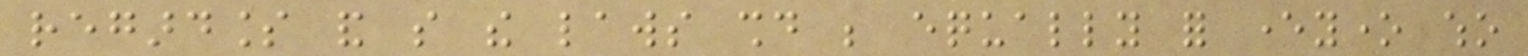regardless and so the laws should be equally for everyone who
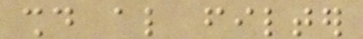should also filter
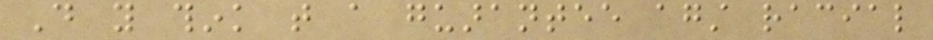Do you think that a guarantee against racial
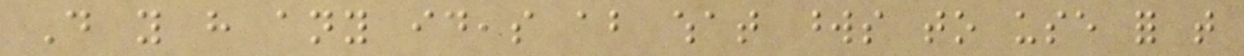Do you have any ideas about what words to use for that
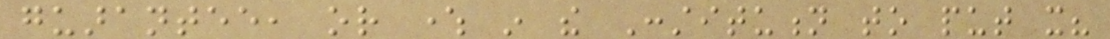guarantee, or where in the Constitution to put it?
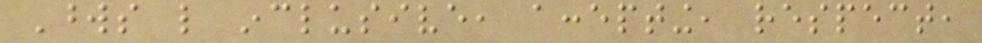Words like inclusive, accepting, respect,
